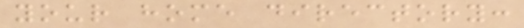your home directory:
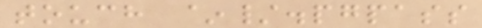touch ~/.pgpass
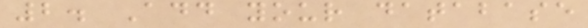2. Add your database
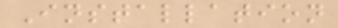Installation
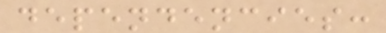dependencies:
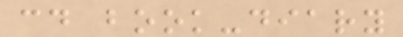cd book-diary
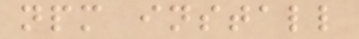npm install
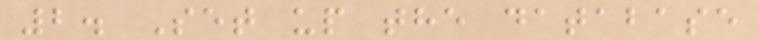2. Set up the database
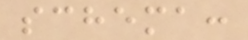schema:
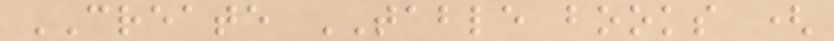CREATE TABLE books (
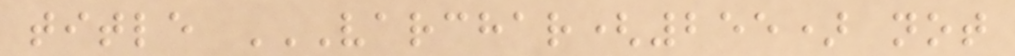title VARCHAR(255) NOT
